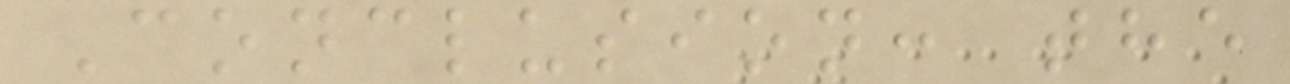Conclusion: the
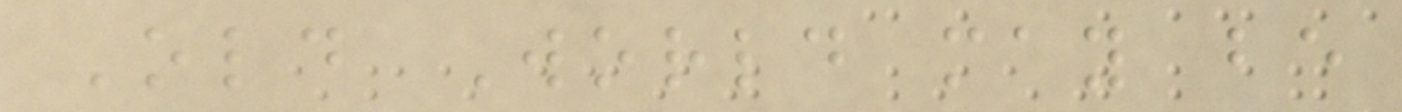Old World may be
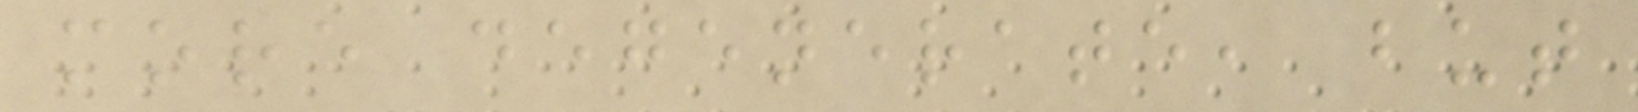more degenerate, but
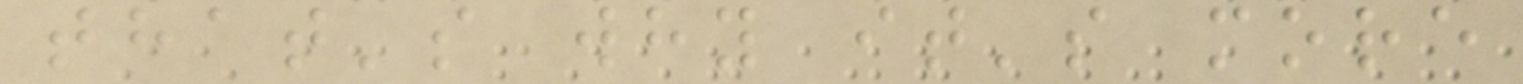that's why it's more
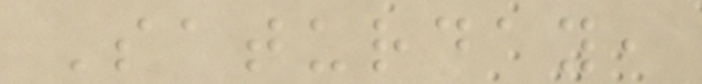Saturday,
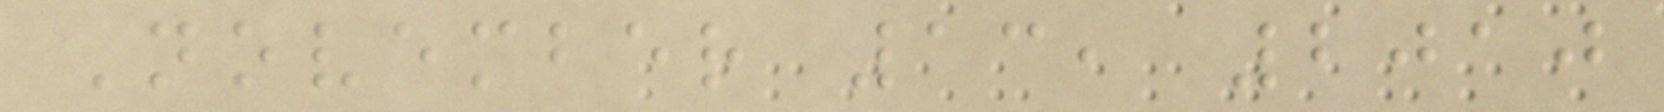November 13, 2010
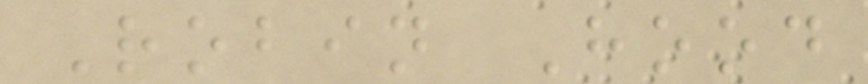Robin Hood
